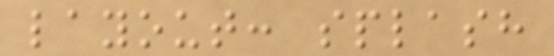layout: splash
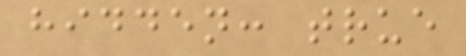hidden: true
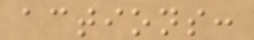actions:
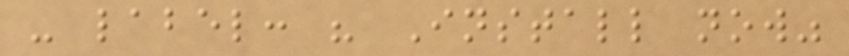- label: " Install now"
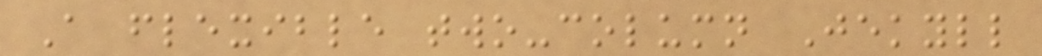A flexible two-column Jekyll
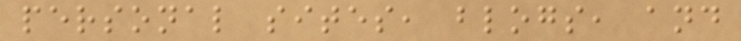personal sites, blogs, and
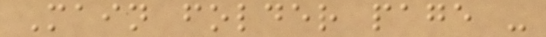Main folder page -
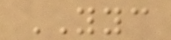YYC
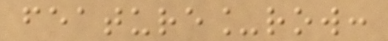feature_row:
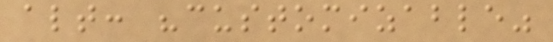alt: "customizable"
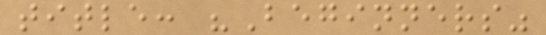title: "Beginners"
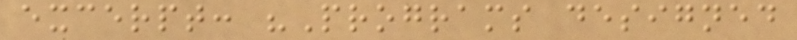excerpt: "Programs designed
